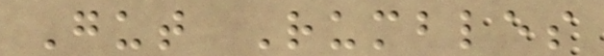Gut Rumbles
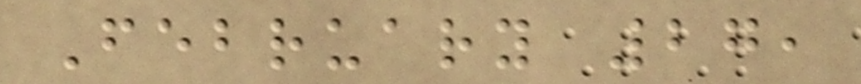February 27,
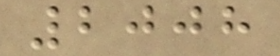2008
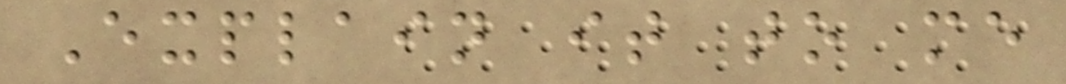Explain it to me
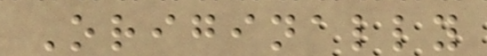Originally
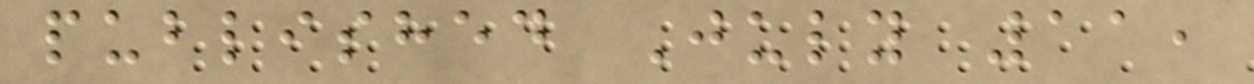published July 11,
